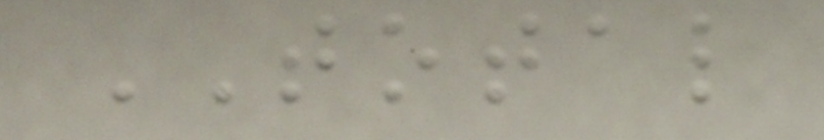TOTAL
